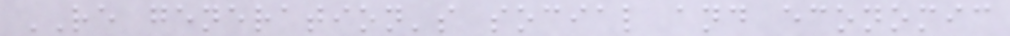RE generation's social and economic
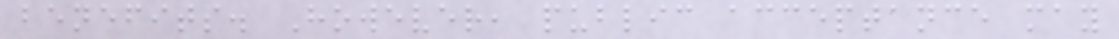benefits. However, public acceptance may
